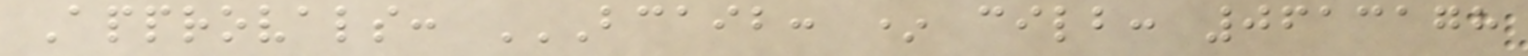Approvals: BCAIB: * CILB: 0613178
